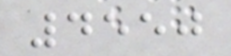4550
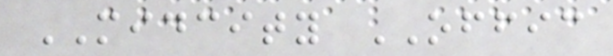MIDCITY OFFIC
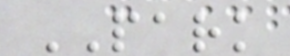PARK
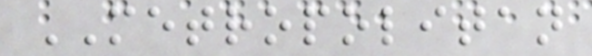METROPOLITAN
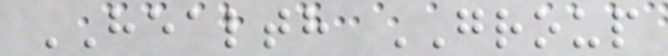HEALTH GROUP
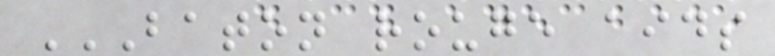BATON ROUGE AIDS
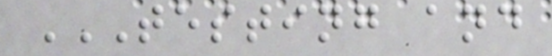TESTING AND
